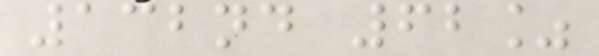132nd 62%
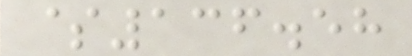$136.58
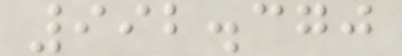992.370
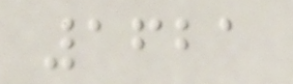1621
